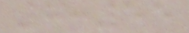8:55
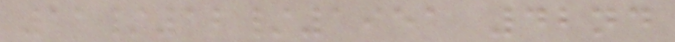11/12/1951 42nd
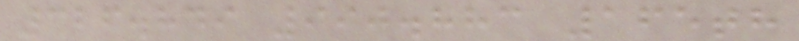326.849 990.883 165th
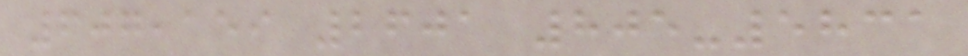607,159 2601 805-5831
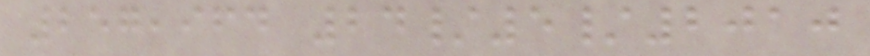257,964 24/5/2010
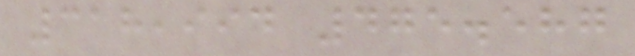318,994 475.587
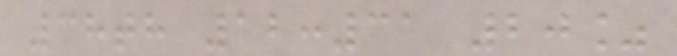38th 12:31 20%
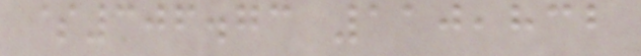$306.73 110,832
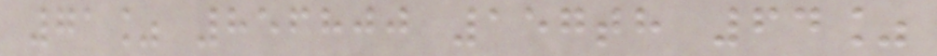71% 856800 157th 64%
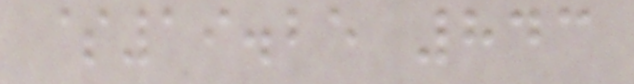$19.25 843
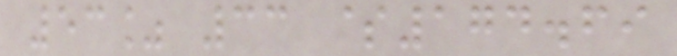53% 33 $174.69
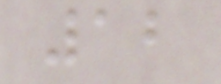12
